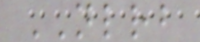NLRB
